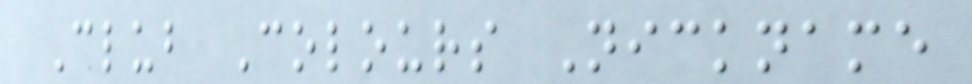Club Colours Nickname
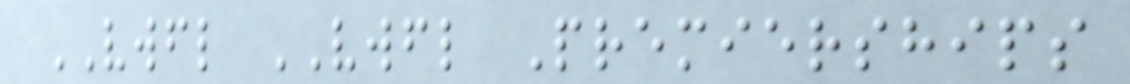VWFL VWFL Premierships
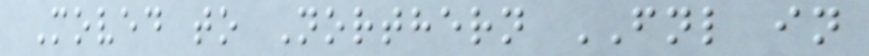Moved to Northern FNL in
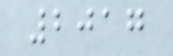2017
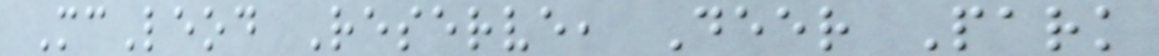McLeod Reserve, Deer Park
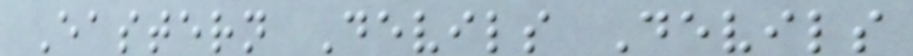Eastern Devils Devils
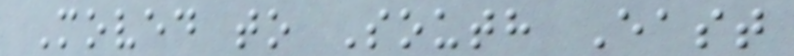Moved to South East
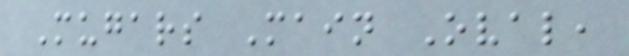Mugars Main Oval,
